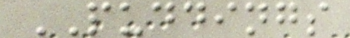PUDDINGS
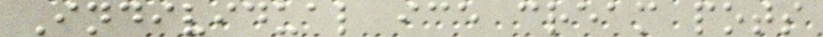Individual ice cream pots
